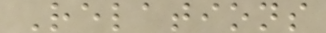Relations
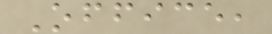Office,
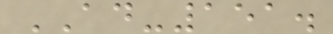AD-151.
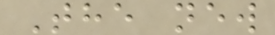The new
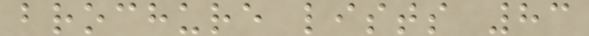brochure lists 83
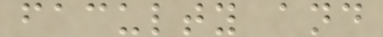faculty and
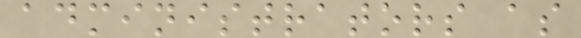administrators as
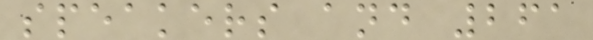speakers and 261
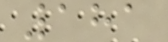181
